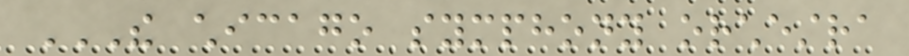THE CHICAGO SYMPHONY ORCHESTRA
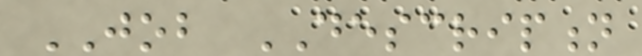JOB DESCRIPTION
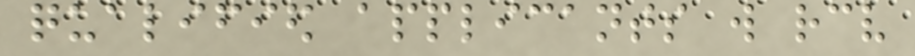qualified applicants will receive
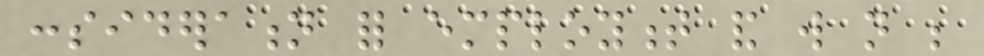consideration for employment and will not be
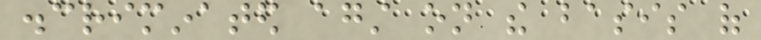discriminated against on the basis of
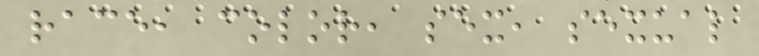race, color, sex, sexual
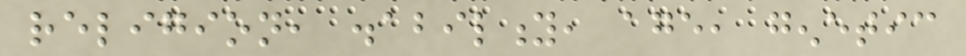religion, disability, age, genetic
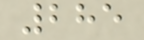285
